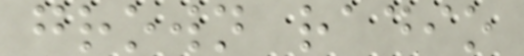grown radio
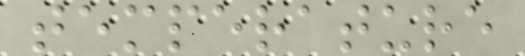temperature
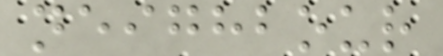neighbour
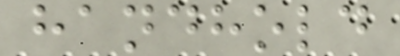handhold
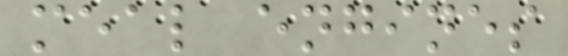meal engines
